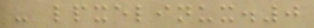- lpxelinux.0
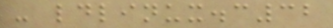- ldlinux.c32
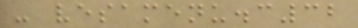- vesamenu.c32
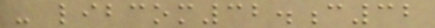- libcom32.c32
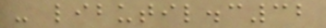- libutil.c32
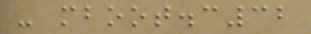- mboot.c32
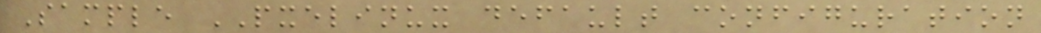Sample PXELINUX default configuration
